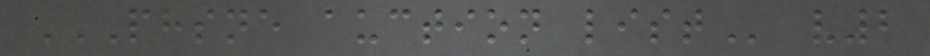PHSNE AUCTION LIST v2
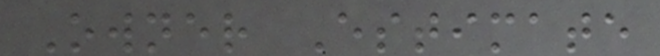Owner Estimate
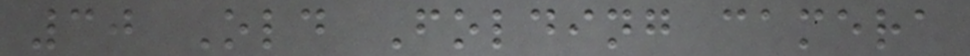30 Old Folding camera
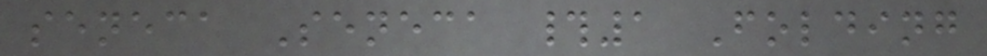seneca Seneca #1 Folding
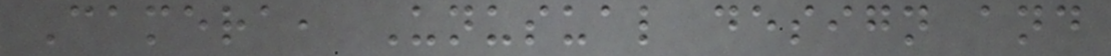Camera, Unusual design and
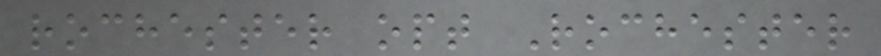rochester opt Rochester
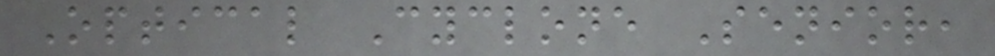Optical Cyclone Senior,
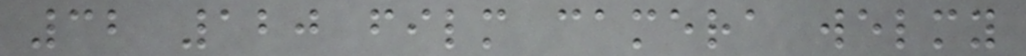32 120 film camera welmy
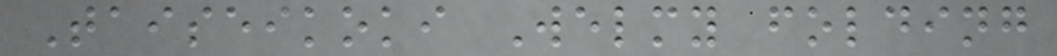Taiseikoki Welmy folding
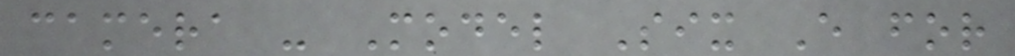camera - Model Six E for
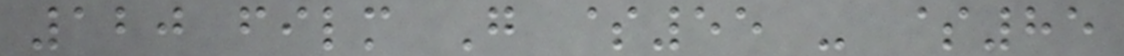120 film G $55 - $85
